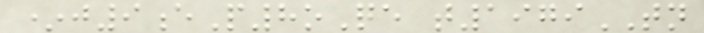*j9eP8oQe t1979TN
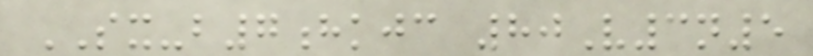SX-b7hkjc 80V3n5
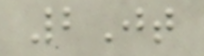2Jt
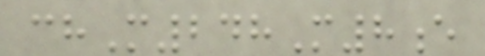chM248M8e
